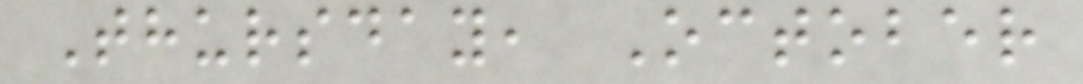Thursday, October
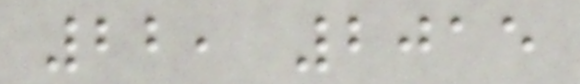22, 2015
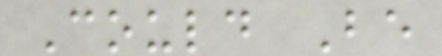Could Be
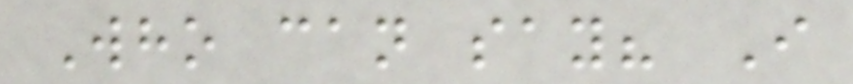Who can say? I
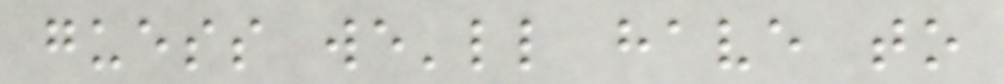guess we'll have to
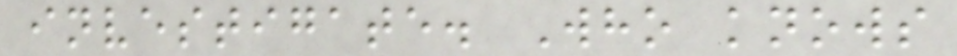investigate. Who knows
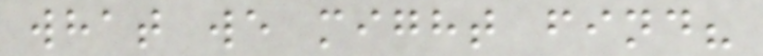what we might find?
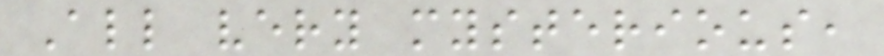All very mysterious,
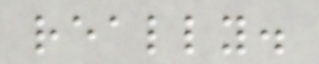really.
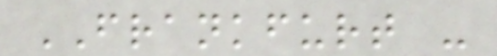FRANKFURT -
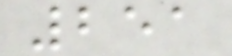251
